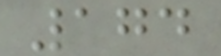174
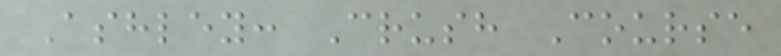Ashley: Crush Course
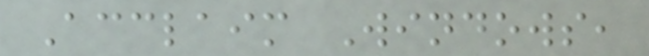Acclaim Windows,
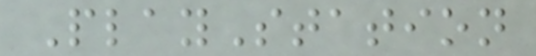PlayStation
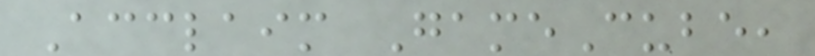Acclaim GameCube,
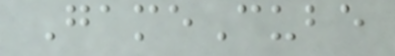GameCube
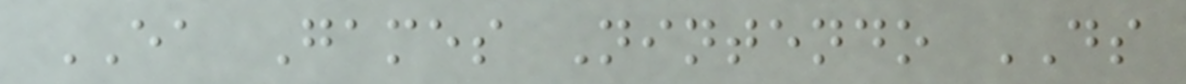EA Games Nintendo DS
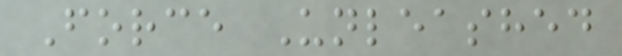Force Unleashed
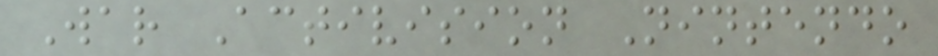War Activision Nintendo
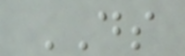DS
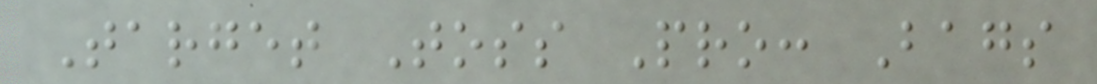Target Toss Pro: Bags
